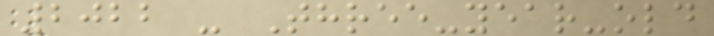2022 - Three-year-old
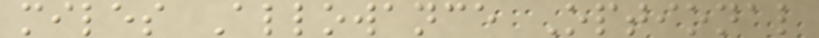miles Allowance Optional
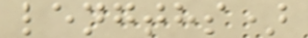lengths)
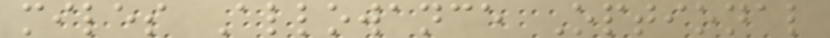miles Allowance Optional
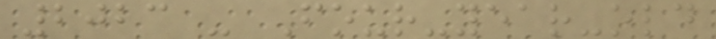2023 - Four-year-old
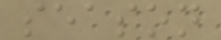season
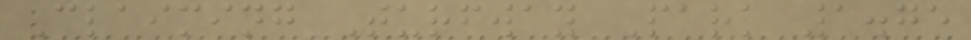Claiming Turfway Park 1.75
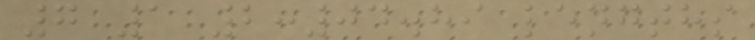7 1 2:04.89 lengths
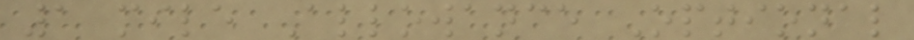1 mile Allowance Optional
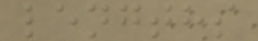lengths
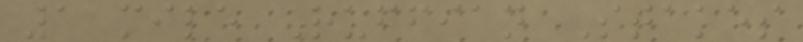1 mile Ruffian Stakes
